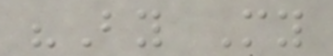"By My
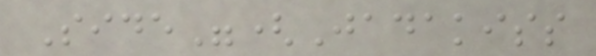Side"(Jadakiss
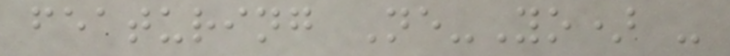featuring Ne-Yo) -
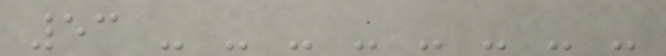53 - - - - - - - -
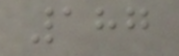187
